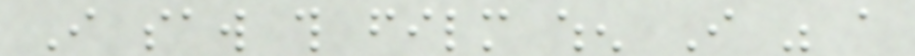I saw this film when I was a
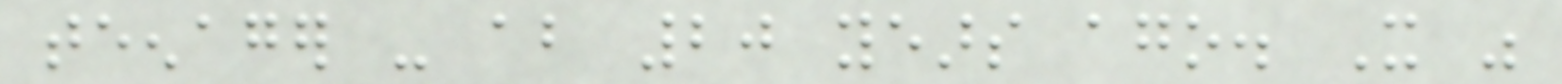teenager - about 20 years ago. It was
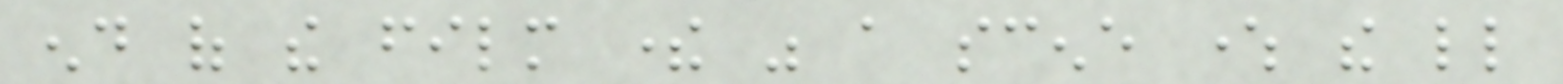end of the film there was a scene where the little
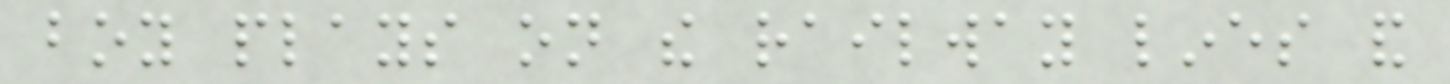boy plays on the railway lines and
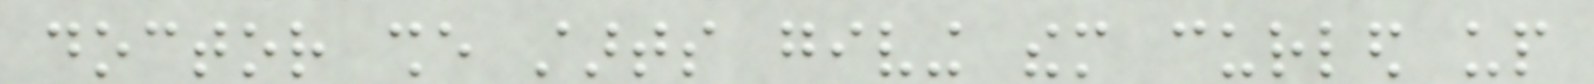doctor she starts giving them curled up
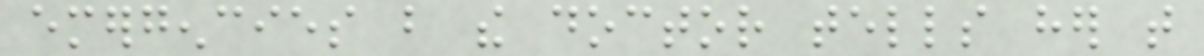emergencies but the doctor tells her that
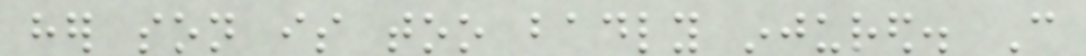her son is too badly injured. Can
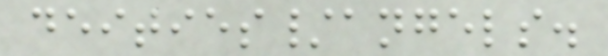deities/angels.
